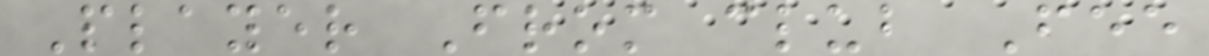Player From club Fee
